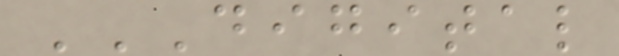DIGITAL
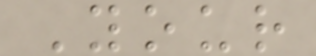Your
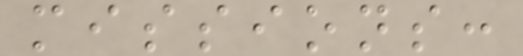missions:
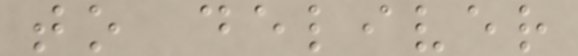to deliver
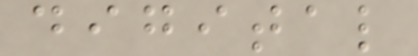digital
